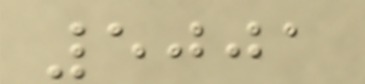5001
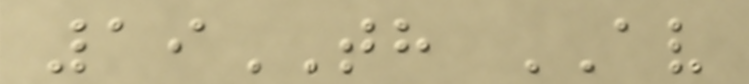19TH AV
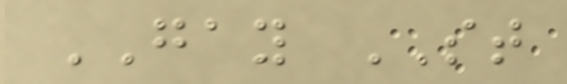GAY ST
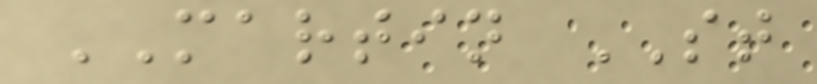MARTIN ST
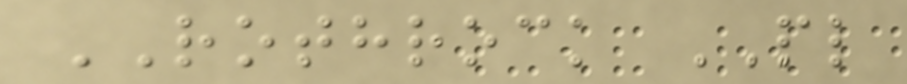ROTHROCK PL
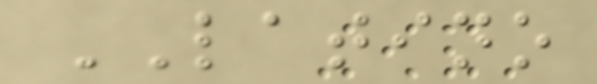LATINO
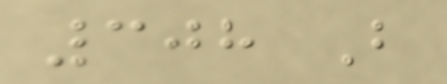308 B
